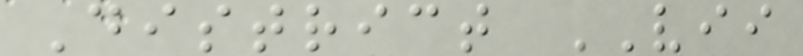District VII
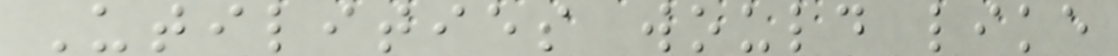Utilities would like
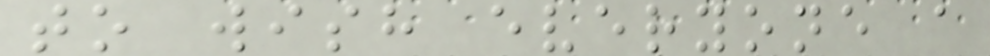to wish everyone a
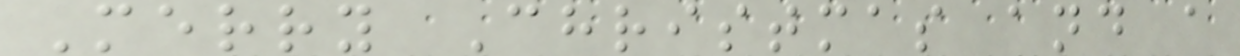Merry Christmas and a
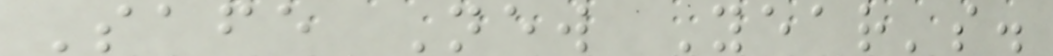Safe New Year's.
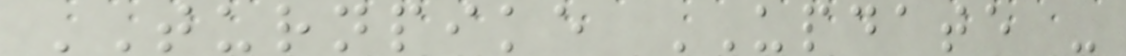TURNPIKE UPDATE -
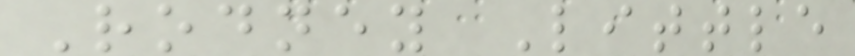Rodney Little
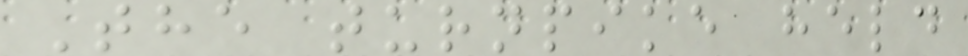The turnpike held
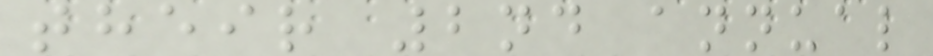their 2nd annual
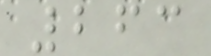263
